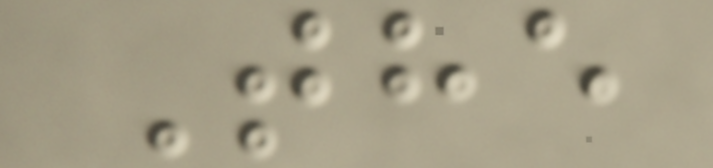The
